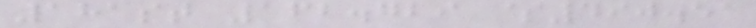181st 162.729 $490.51
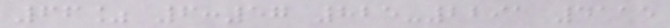66% 6:57 825-2291 4115
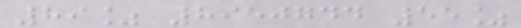89% 8950744 55%
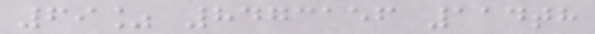69% 8473156 114th
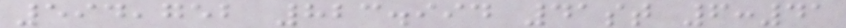594,752 823.994 41st 6:41
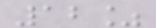12%
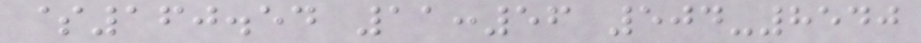$160.54 11:56 504-8540
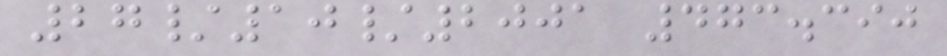27/10/2001 473.390
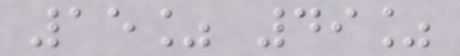15% 49%
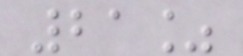21%
